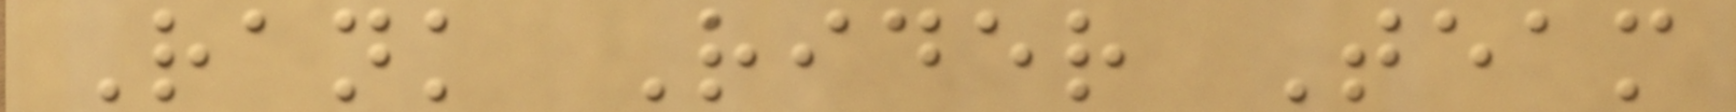Rank Rider Team
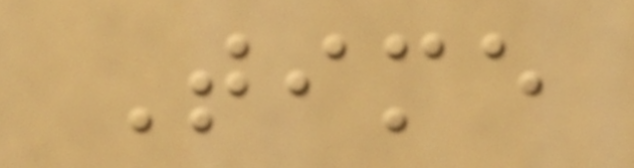Time
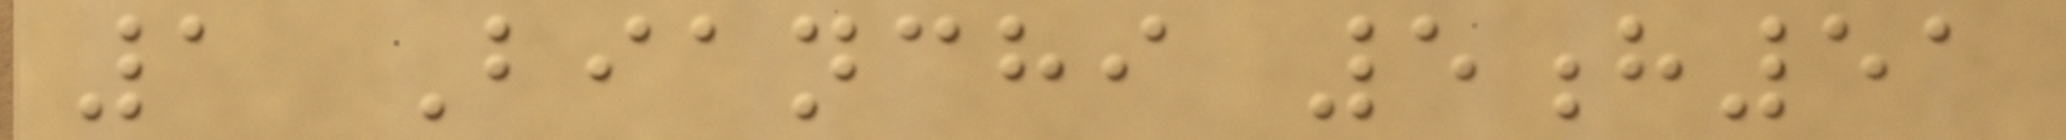1 Bianchi 5h51
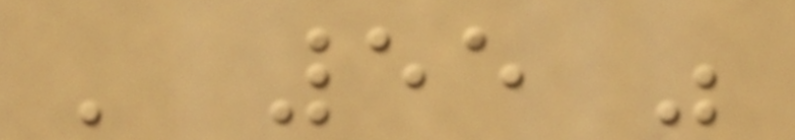' 55 "
